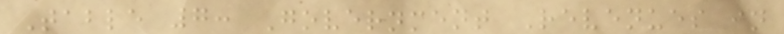Table 7: Government Revenues in
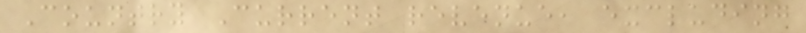Country Current revenue, excluding
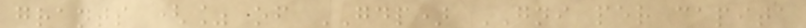grants (% of GDP) GNI per capita
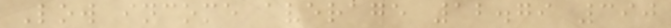Low income average 12.79 390
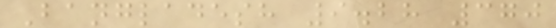Bangladesh 9.28 370
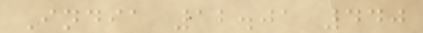India 12.01 440
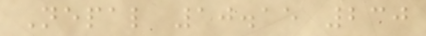Nepal 10.15 230
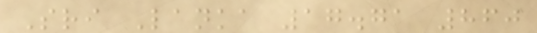Sri Lanka 17.71 860
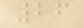26
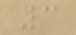3
